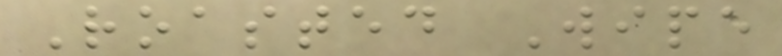Roasted Wipe
